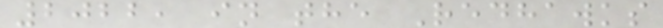2022, in the Redhawks
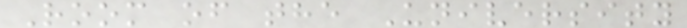Room of the University
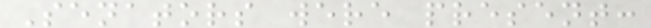Senators were present:
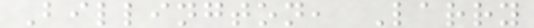Billington, Larry
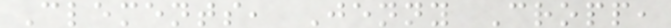Clements, Jenny Cropp,
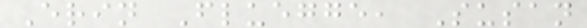Erin Fluegge, Susan
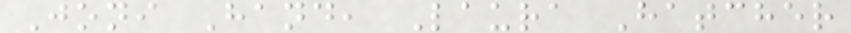Joni Hand, Laura Hatcher
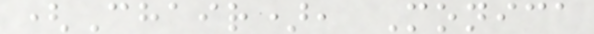(Chair), Monica
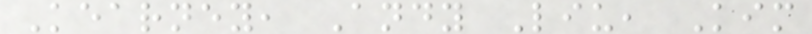Kearney, Andy Liu, Kim
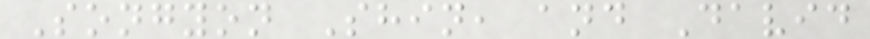Songyon Shin, and David
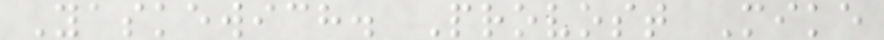Yaskewich. Provost Mike
